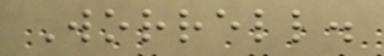Worrell.
